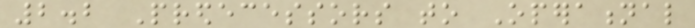2.2 Predecessors to Operational
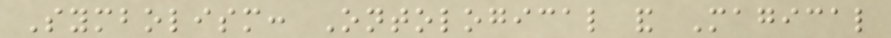Symbolism: Ontological and Magical
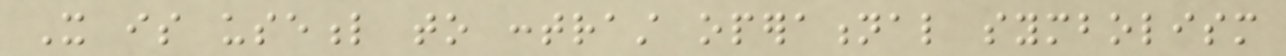It is useful to contrast operational symbolism
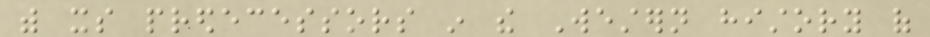with its predecessors in the Western history of
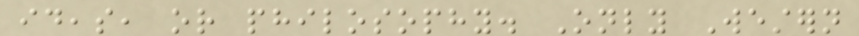ideas, or philosophy. Only Western
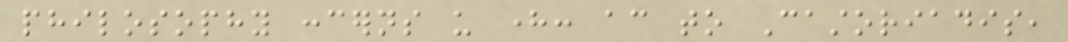philosophy concerns us here: according to Castoriadis,
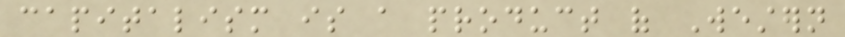capitalism is a product of Western
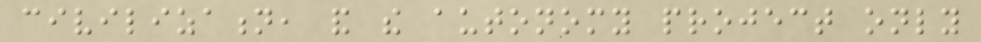civilization, and the autonomy project only
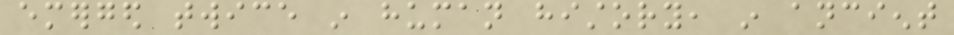emerged twice in human history, in ancient
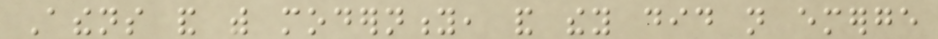Athens and with modernity, and they did not emerge
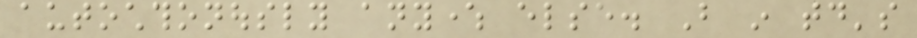autochthonously anywhere else. But in today's
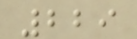229
